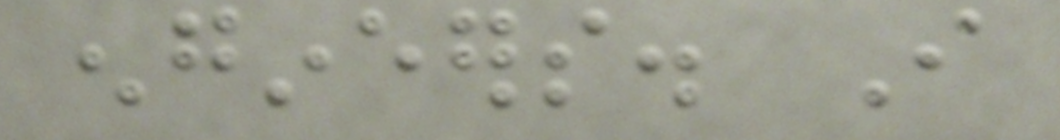engineers. I
